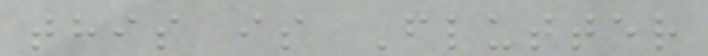this is Flutter
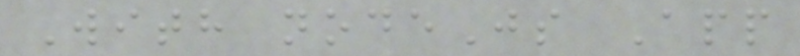With nodeJs App
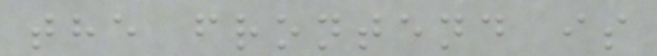the frontend is
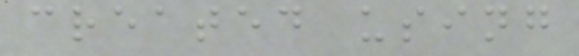created using
